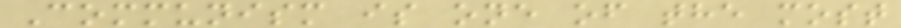Communism is one of the most
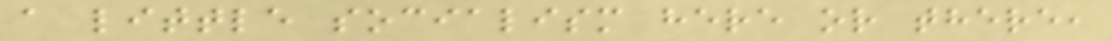a little socialism here or there,
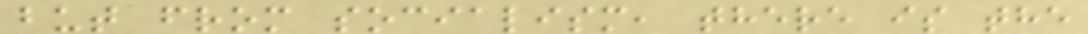but from socialism, there is the
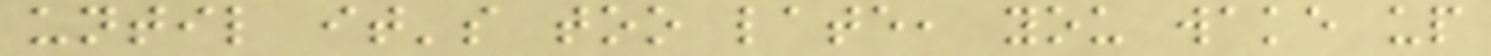until it's too late, you wake up
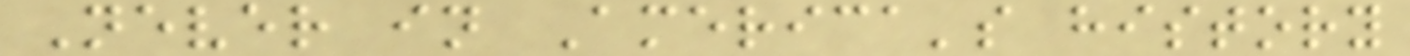Never in America's history
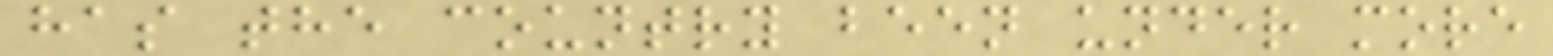has the country been under more
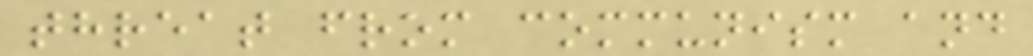threat from communism and
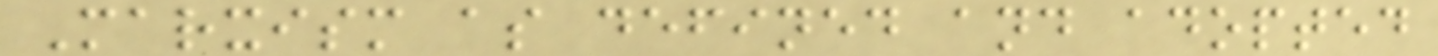Marxism as defined and adopted
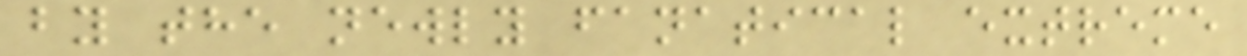by the newly fanatical extreme
